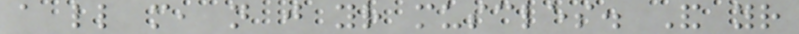a little more, not just your muscles. And your
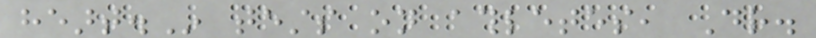heart.In tests on athletes, Dr.
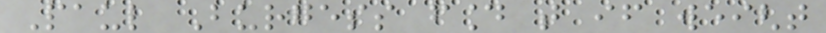Paul Burgess found that if weight
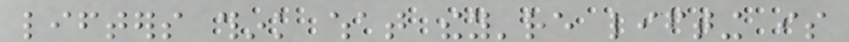lifters think what they're lifting is
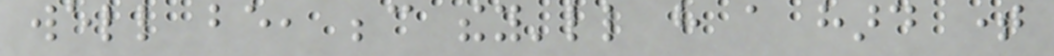well be, because they'll have a hard time
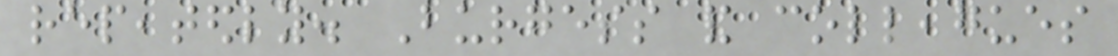repeatedly. Burgess and colleagues
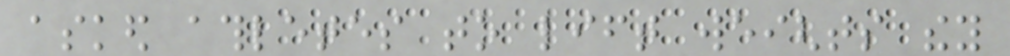asked athletes to lift weights they
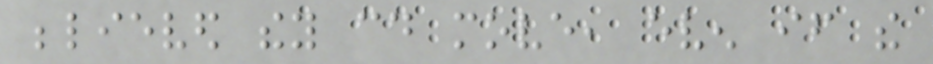believed they could move, even if the
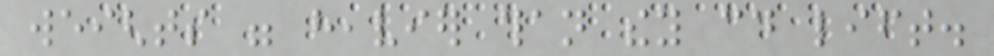weights were heavier than they could lift.
